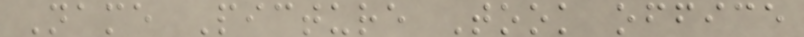Name Picture Took office
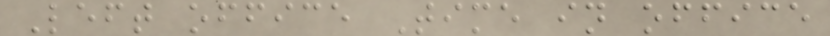Left office Time in office
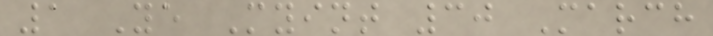1 Ye Myint 30 March
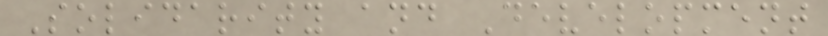Solidarity and Development
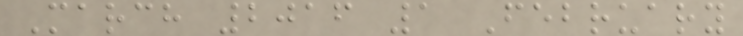March 2016 1 February
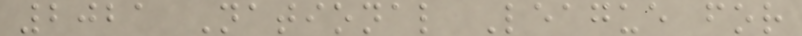2021 National League for
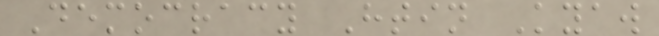Democracy Htin Kyaw
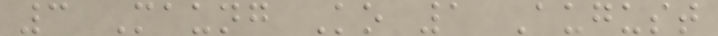3 Maung Ko 1 August
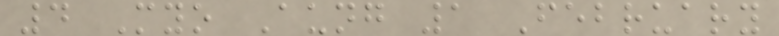4 Myo Aung 1 February
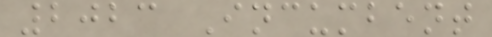2023 Incumbent
